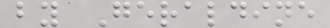by Geraldine
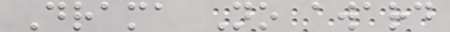Drama No award
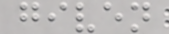given
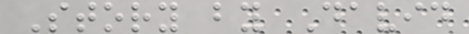Story by David
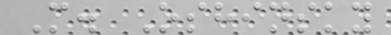M. Oshinsky
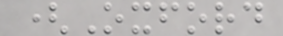(Oxford
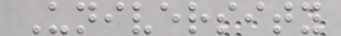University
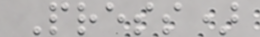Press)
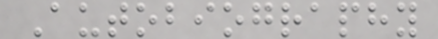Autobiography
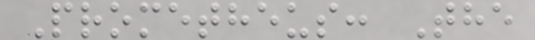Prometheus: The
